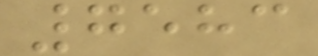7583
